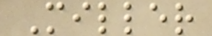Miller
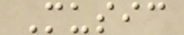Music
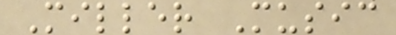Miller Music
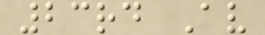23rd Av
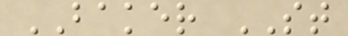BAKER ST
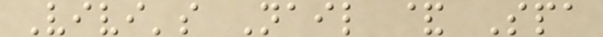Vivi's Nail & Spa
